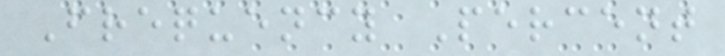Frequency Percent
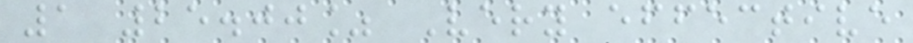1 25.00% Very effective
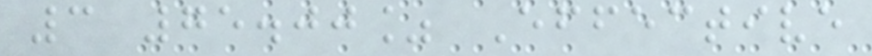3 75.00% Effective
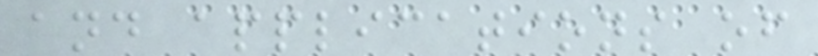and applications of
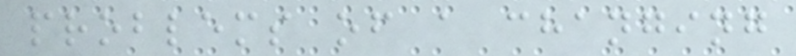problems of a changing
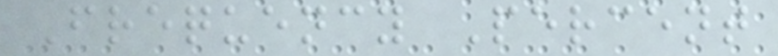Frequency Percent
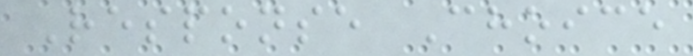Response Choice
